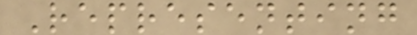Representing
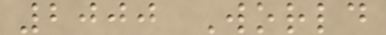2000 World
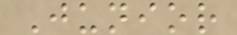Junior
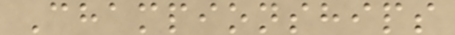Championships
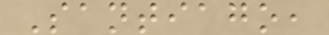Santiago,
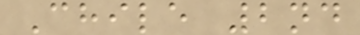Chile 2nd
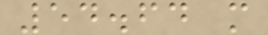54.64 m
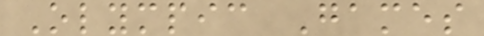Olympic Games
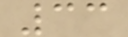33
